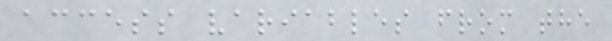access variables from the
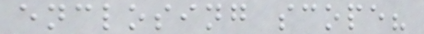enclosing scope?
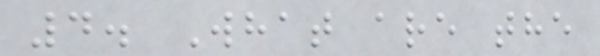4. What are the
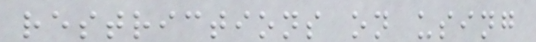restrictions on using
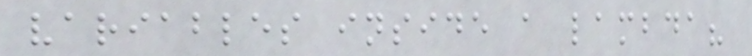variables inside a lambda?
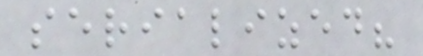serialized?
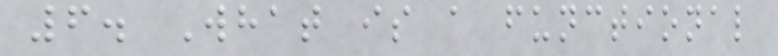6. What is a functional
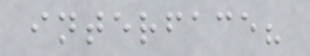interface?
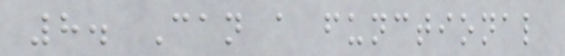8. Can a functional
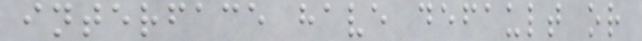interface have default or
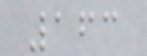163
